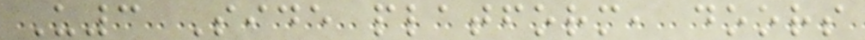U3 Side platform, doors
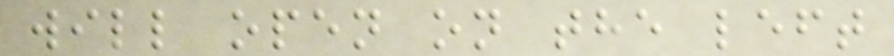will open on the left
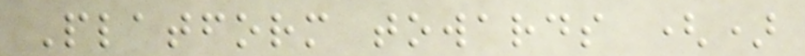Platform towards ()
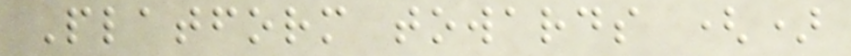Platform towards ()
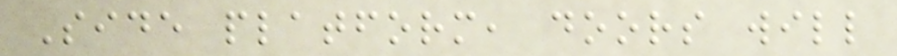Side platform, doors will
